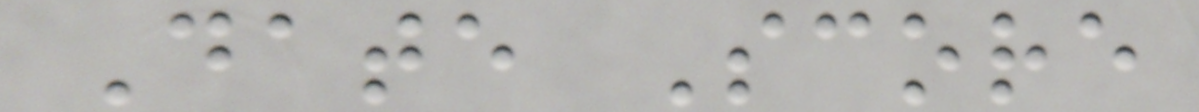Date Score
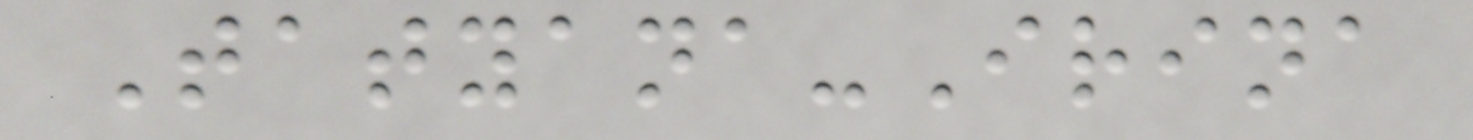Tatyana-Irina
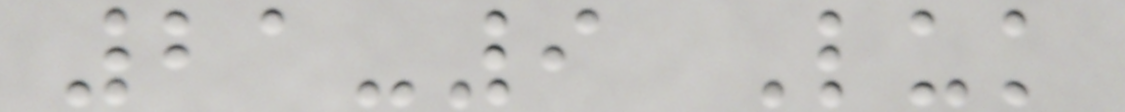21-9 Luk
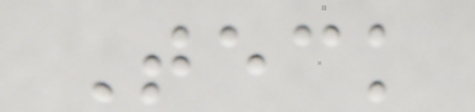Teck
